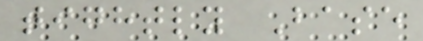tightly Base
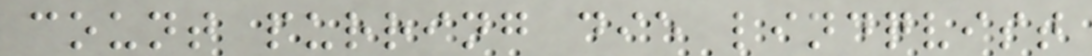count purring die lindqvist
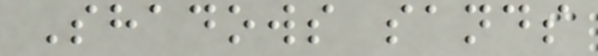Shadows sands
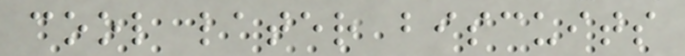cool later biscuits
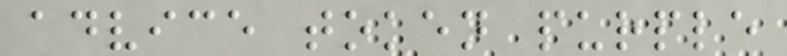advice token purple
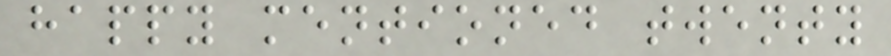happy mentioned twenty
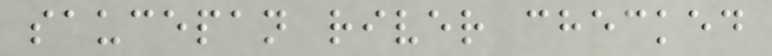saucepan river checked
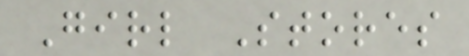Girl Stores
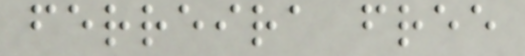ferreira free
